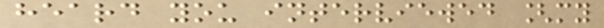heard you interviewed [my
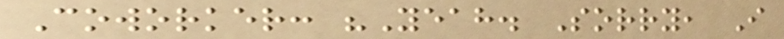Coworker: "Yeah. Sorry, I
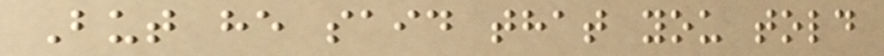But he said that you told
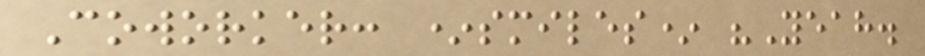Coworker: *smiles* "Yeah.
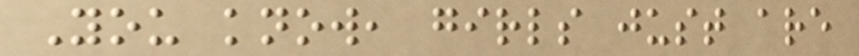You know, girls just are
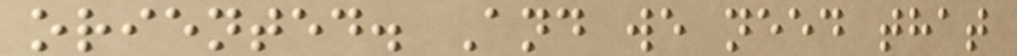oriented. And we need that
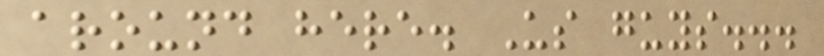around here. Us guys...
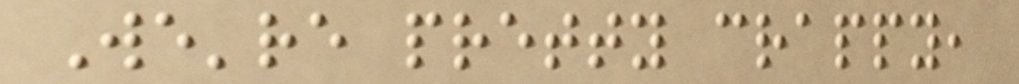We're pretty crappy,
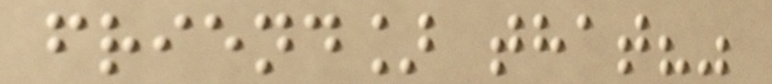friend] that?"
